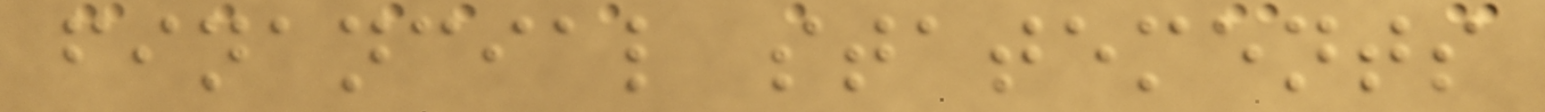financial statements
